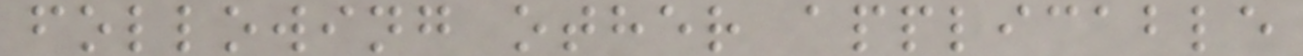following other applicable
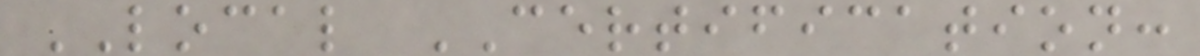LOCAL CERTIFICATION:
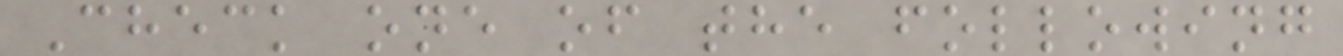Check one of the following
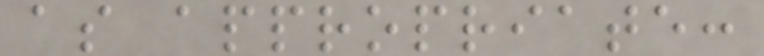as appropriate:
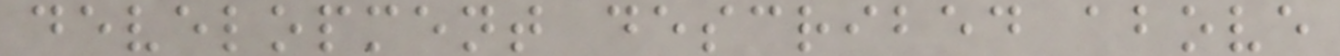development described above
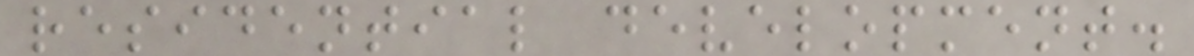residential development.
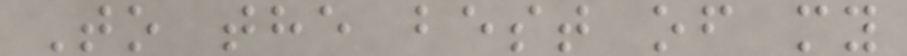To the best of my
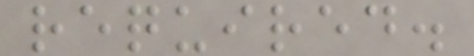required.
